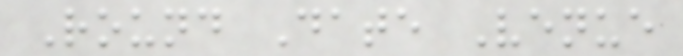Round Date Venue
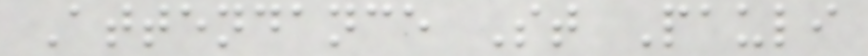Attendance St Pauli
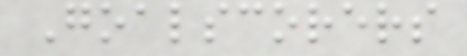Goalscorers
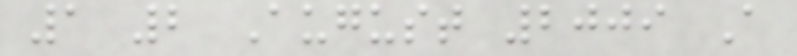1 2 August 2009 A
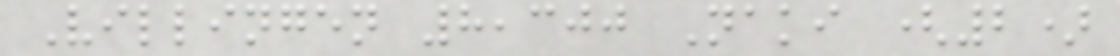Villingen 8,300 Naki (2)
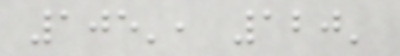105', 120'
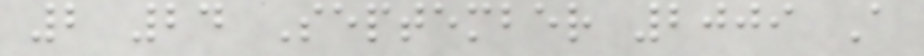2 24 September 2009 A
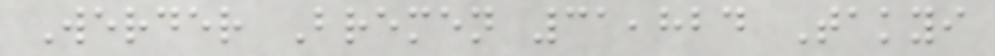Werder Bremen 31,824 Takyi
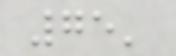75'
